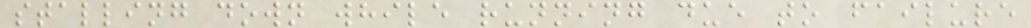stalling down while running due to failure
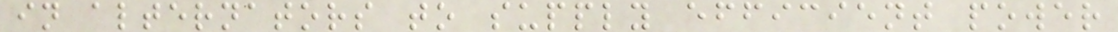in alternators to supply efficient power
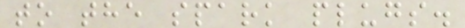to the spark plugs.
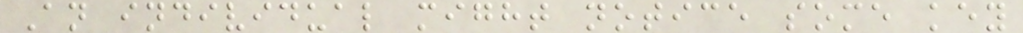An individual might notice some key
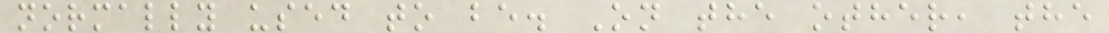normally used to be. On the other, the
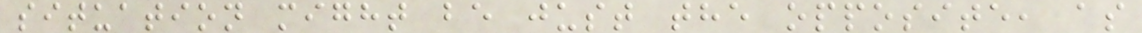situation might be just the opposite, as
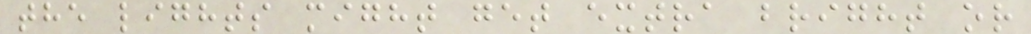the lights might get extra bright or
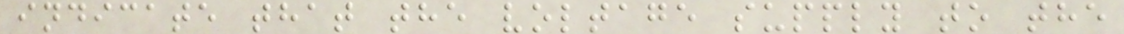indicate that the voltage supply to the
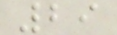29
